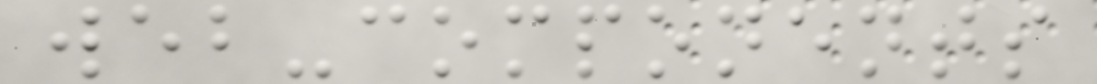web-components
